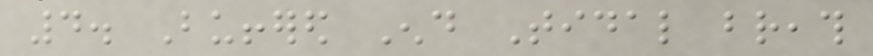4. Buffered End Tidal breath
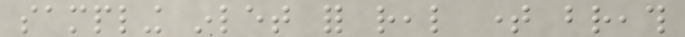sampling inlet for real time breath
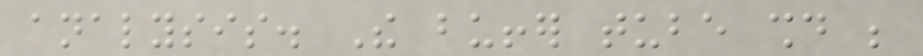analysis. The buffer tube should be
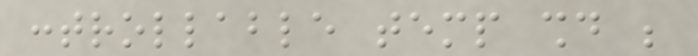controllable temp should be
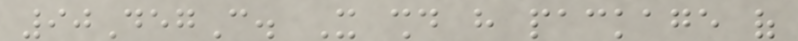90DegC. It should have package of
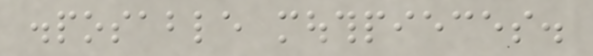disposable mouthpieces.
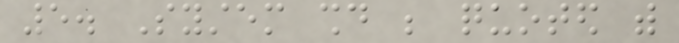5. System should be quoted with
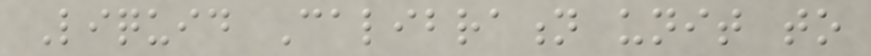Liquid Calibration unit to
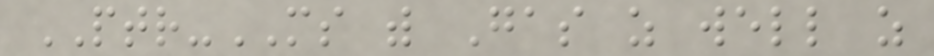PTR-MS with Gas as well as
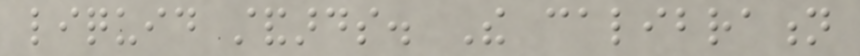liquid standards. The calibration
